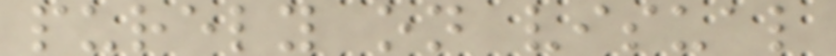purely on visual
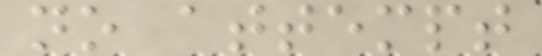no attempt
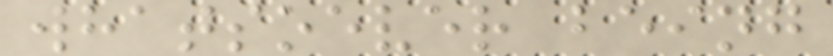whatsoever being
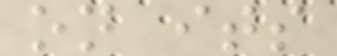on its
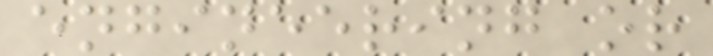engineering or
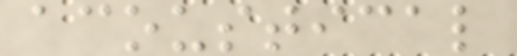acoustical
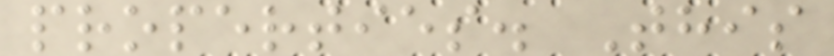properties. This
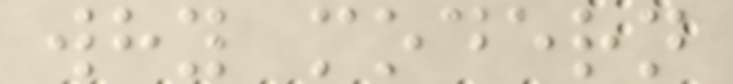why modern
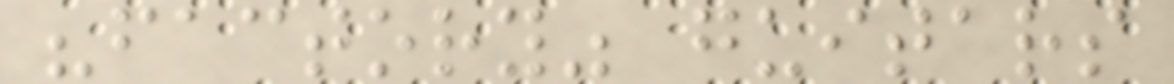"factory" guitars
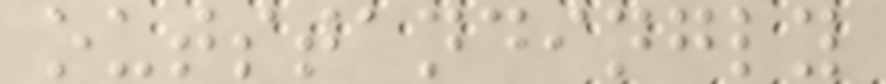outstandingly
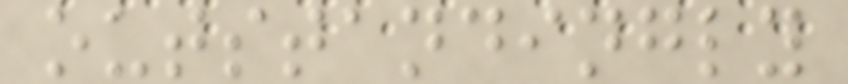outstandingly
